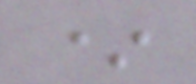*
